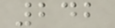242
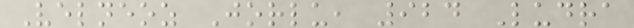Velneoz Jorlu, 924 Ludra
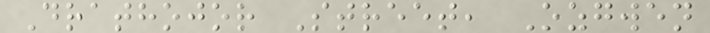Drathojor Street, Ozgwen
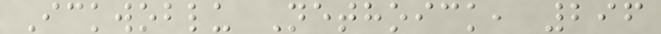Ickwoblu Nethoick, 296
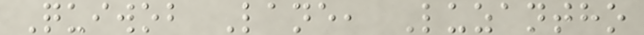Quiwob Lane, Luzantho
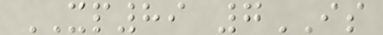XP89 7IS
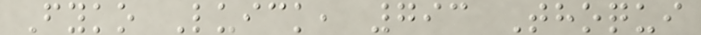Fyko Luick, 793 Thoqui
